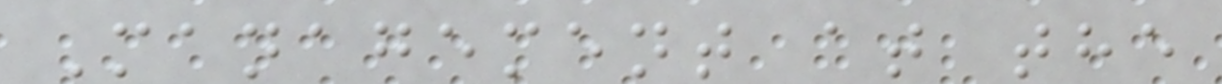Management at the
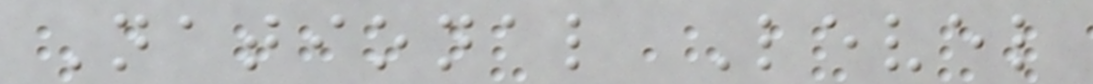National Level
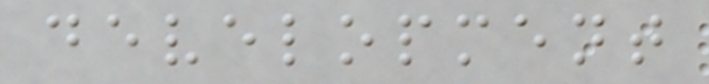development
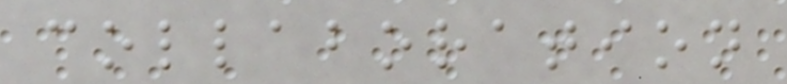collaboration
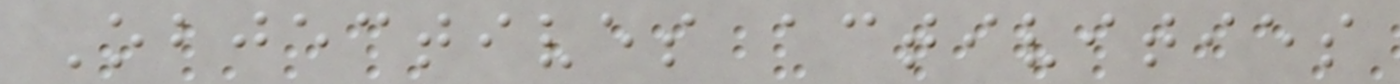Objectives activities
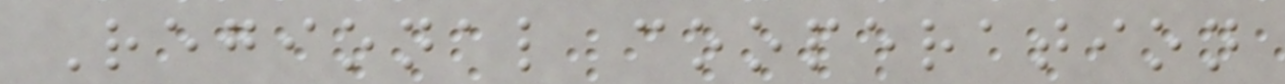Regional cooperation
